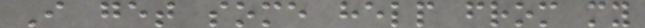I get some help from my
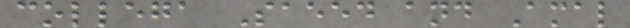collega Saeed and Amal
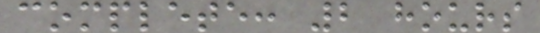complete: 2 hours
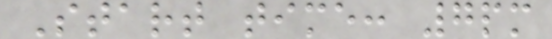Start time: 7pm
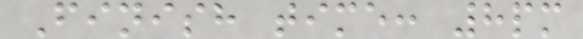Finish time: 8pm
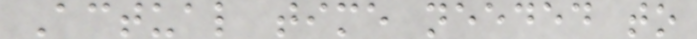Actual time needed to
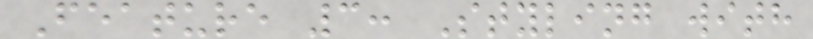Feature 3: Styling with
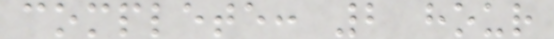complete: 2 hour
